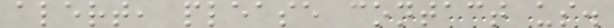alert, please contact us.
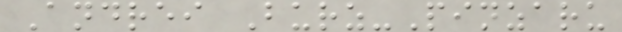Andrei Burz-Pinzaru
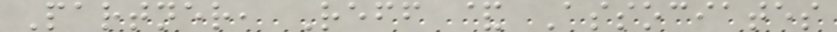Partner, Reff & Associates
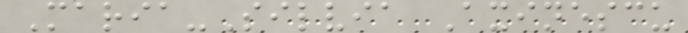Maria-Silvia Axinescu
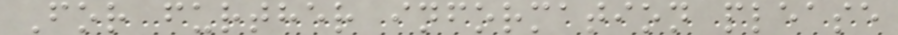For further information please
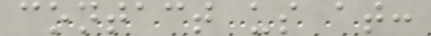contact us at:
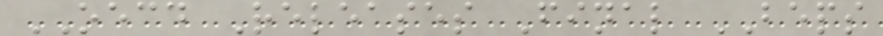OECD Releases Final BEPS
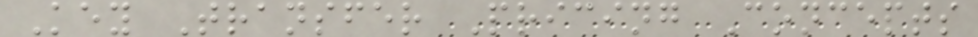Key Transfer Pricing Concepts
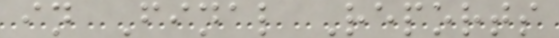in Final Reports
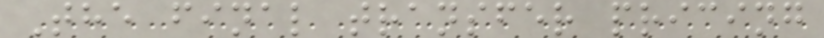The final transfer pricing
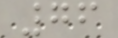76
